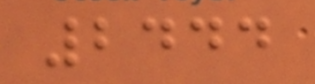2444
